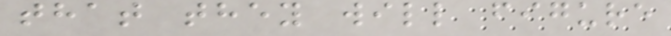that they will figure
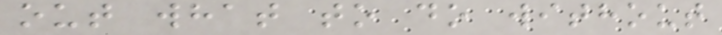out what to do without
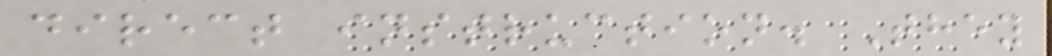direct instruction. They
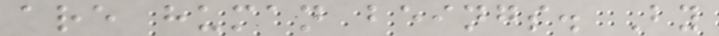are human beings. By
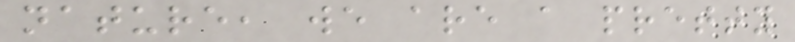nature, we are a pretty
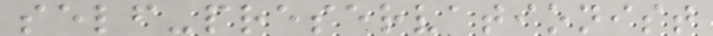self-preservationist
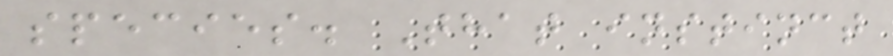species. That instinct
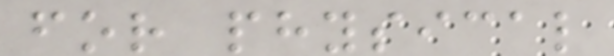for physical
